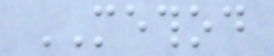METHOD
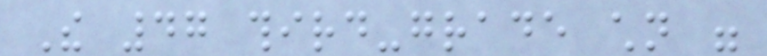The 47 third-grade children were
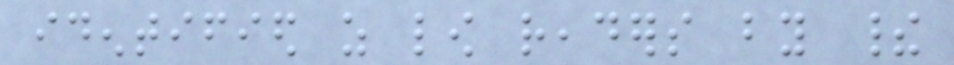identified as low readers by their
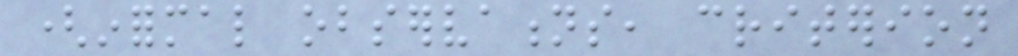(informal observations, criterion
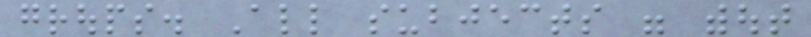groups. All subjects were without
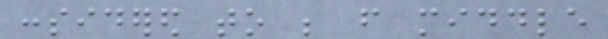considered to be from middle
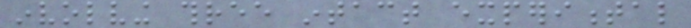involving three intact experimental
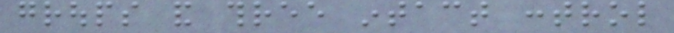groups and three intact control
